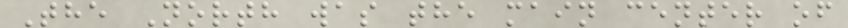The North was the main center of
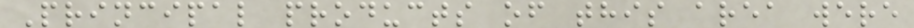Principal products of this area were
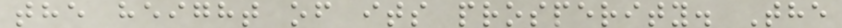the height of its prosperity. The
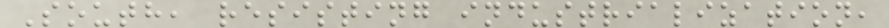South, resisting industrialization,
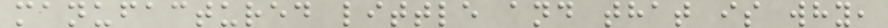manufactured little and that is why,
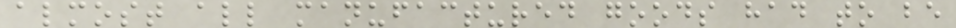almost all manufactured goods had to be
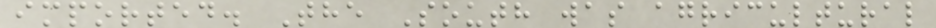imported. The South was agricultural
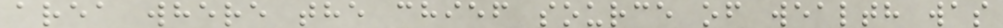area where the chief source of wealth was
